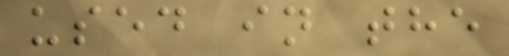used in the
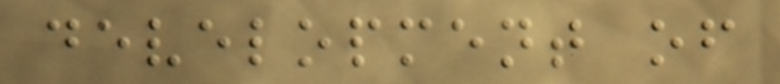development of
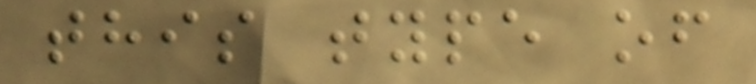this type of
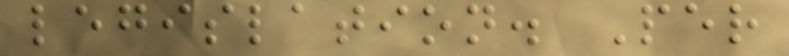legislation. Per
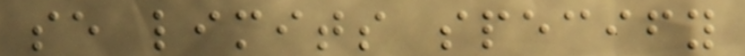se limits specify
